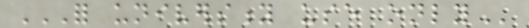FOR UNIVERSITY USE ONLY
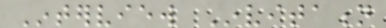Interview Invitation
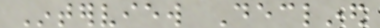Interview Declined
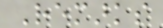Remarks
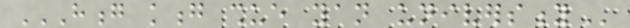HONG KONG SHUE YAN UNIVERSITY
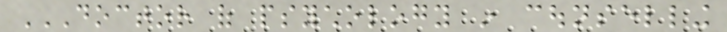DOCTOR OF PSYCHOLOGY IN COUNSELLING
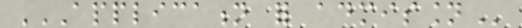APPLICATION FOR ADMISSION
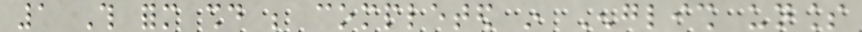1 This form should be completed in English unless
